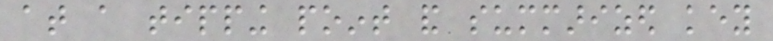at a tipping point and summarized key
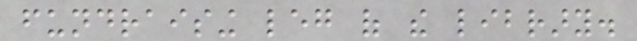fundraising leg of the library.
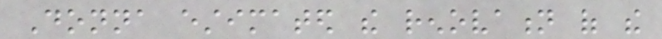Donna estimated the renovation of the
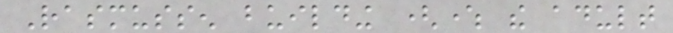Rasmussen building (where the adult
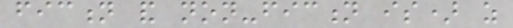fiction and non-fiction is) as
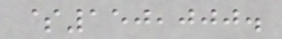$150,000.
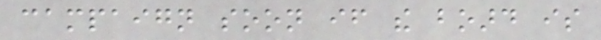campaign soon if the board is
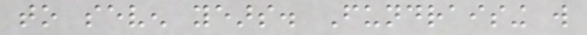to seven years. Fundraising will
